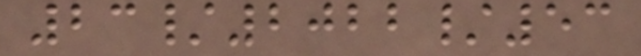23/2022/53
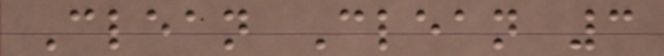Clean Clean 3
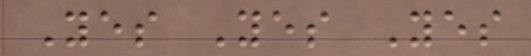Yes Yes Yes
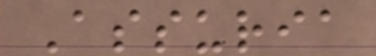Assuria
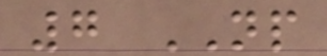7 NP
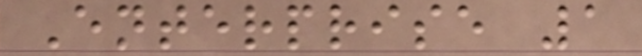Enterprise 1
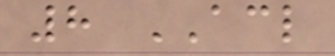8 ACL
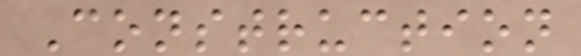Construction
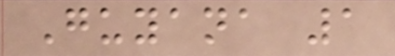Guyana 1
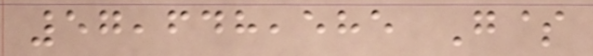57,648,585 G$
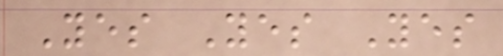Yes Yes Yes
